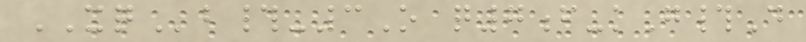XQb#-3O q7f-kG#D
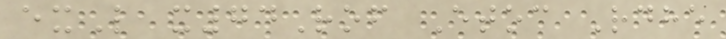exL x74Rof Etoc Rdhe
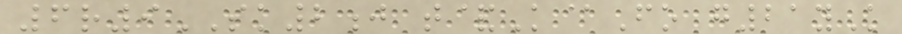6r9SK2j t&K@Fo g21yK
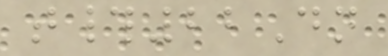t#22Dn
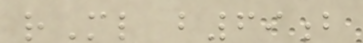rMl b69b
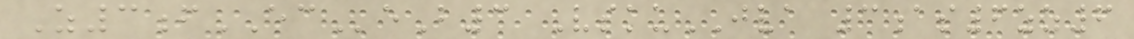Z3fECeB3 VskuJVA 3as6zz6
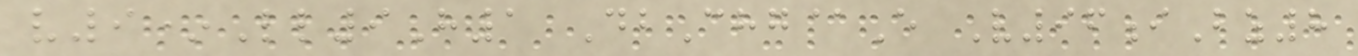v9*Ll9H1 DbChg@E V96iBz8
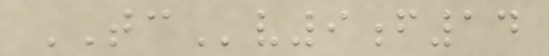TCv9f14
